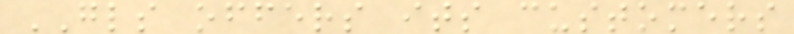GLS offers its customers
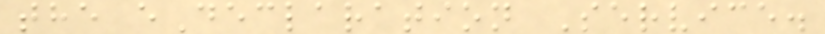the eDeclaration Service.
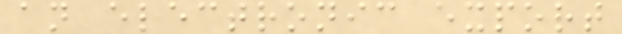an electronic export
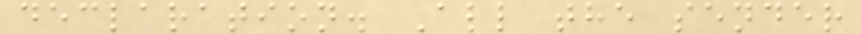declaration. All the sender
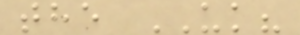the UK?
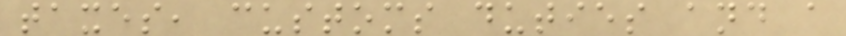taxes, customs duties and a
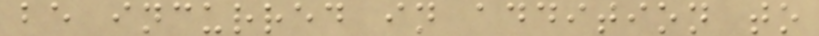be incurred in addition to
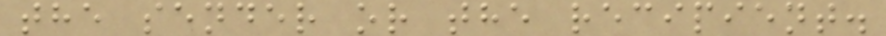the sender or the recipient.
